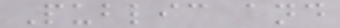Public and
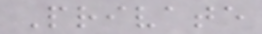Private
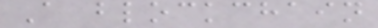A blockchain
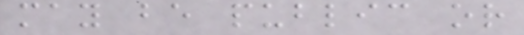may be public or
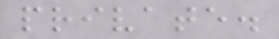private.
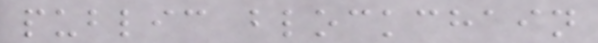public blockchain
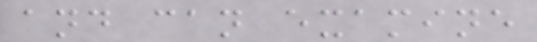and can examine
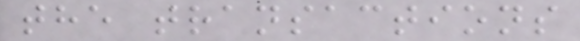the transactions
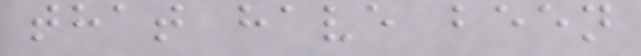that have been
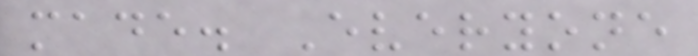made. Everyone
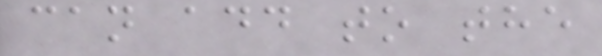can add to the
